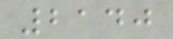2140
